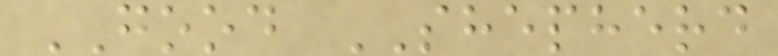GOOD SHEPHERD
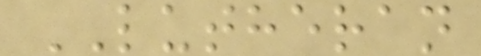LUTHERAN
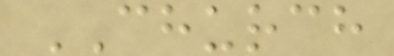CHURCH
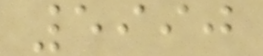5990
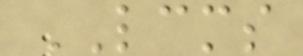LCMS
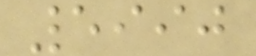5990
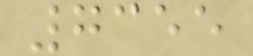7355
